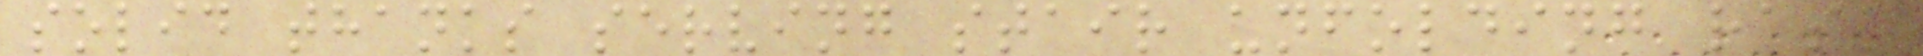solid thanks serving stair unfolding rask
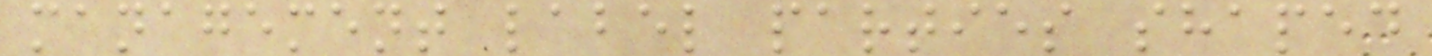management label parties shaped
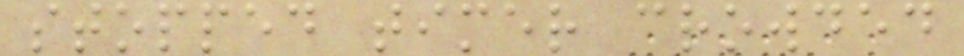stopped timer crowded
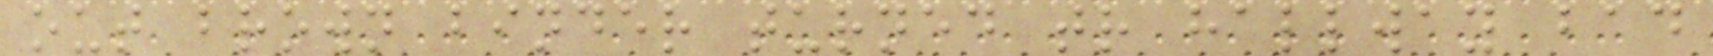out brown binder turned tr hallway bad
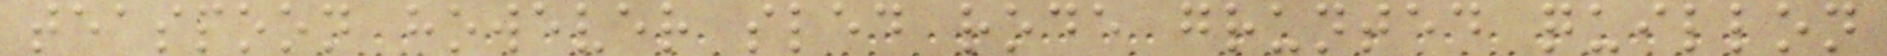teaspoon however sled rode grunted quillon
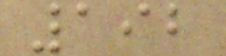192
